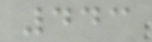443
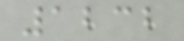1232
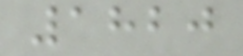1820
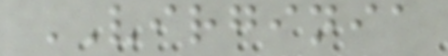VIRGINIA
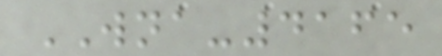WNA-4165
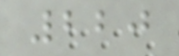220
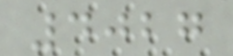4027
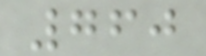760
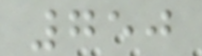750
